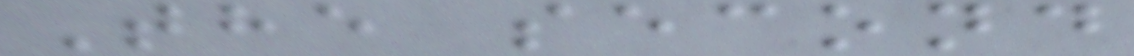The second
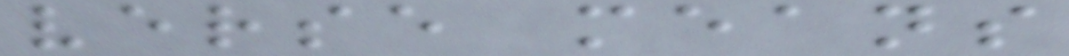verse means
